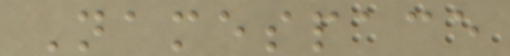Namespace
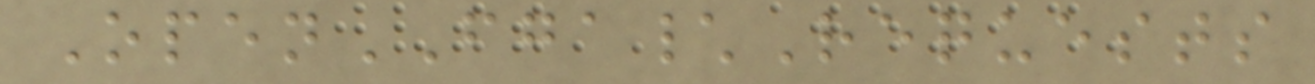OpenFGA\Requests
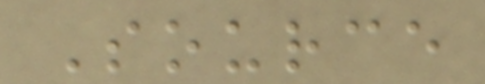Source
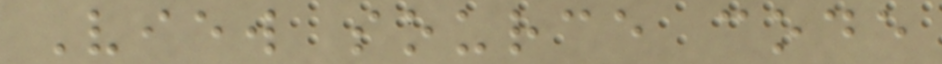View source code
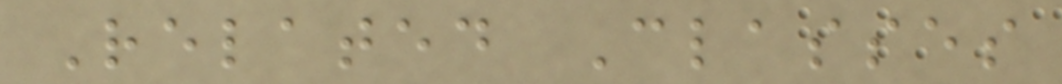Related Classes
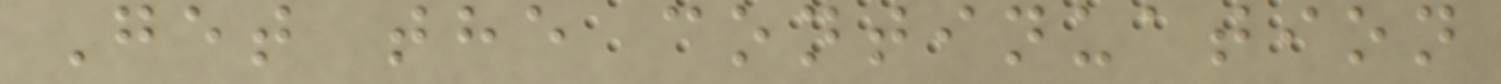Get the continuation
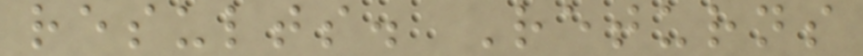results. Returns
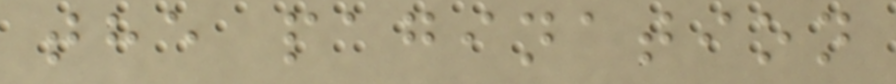the pagination
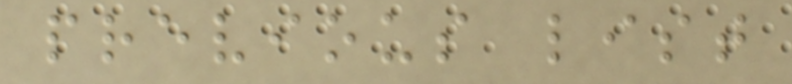previous list
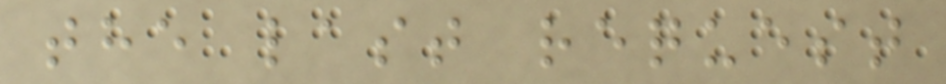the last request
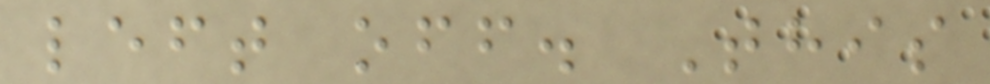left off. This
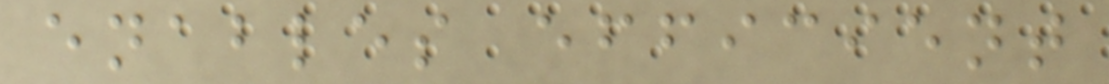enables efficient
